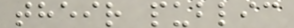their public
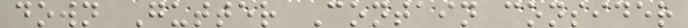down Gutter Contain consider
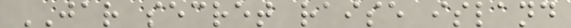JAR secret raise island
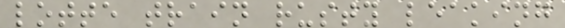lotte train rusty leaking
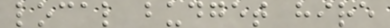local budget hire
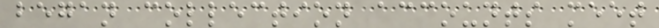began collection accounts meet
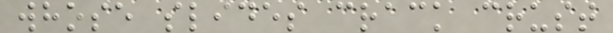whose slides crack crust
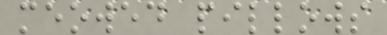meowed pillows
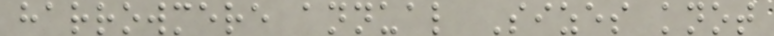harrowmere annual Sizes knot
